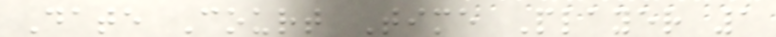Date Court Time Player 1
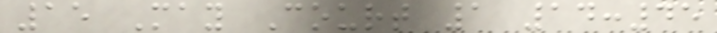15 May Court 1 14:45
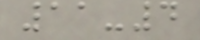11-4
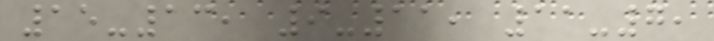15-13, 9-11, 11-7,
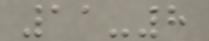11-8
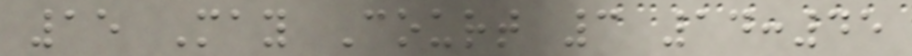15 May Court 3 14:45
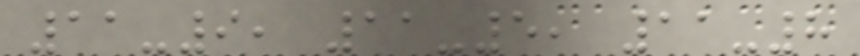11-9, 11-5, 11-8
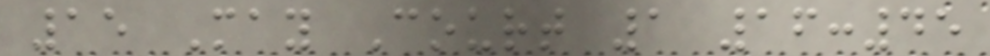15 May Court 1 16:45
